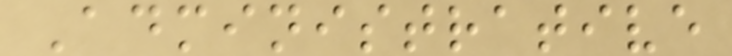Administrative
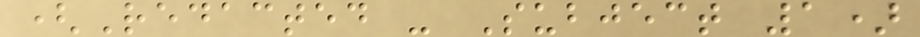(Redacted - Subject 1)
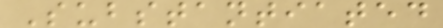Substantiated
